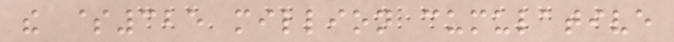the $325 million cumulative
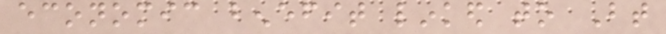economic benefit linked to Bt
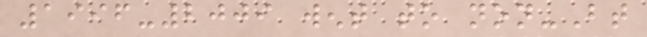1996-2009 went to non-Bt
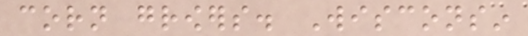corn growers. Wisconsin
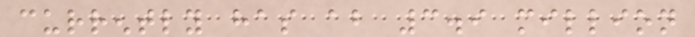currently has about 3.9 million
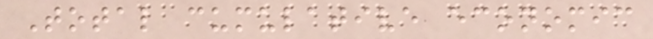Total cumulative economic
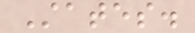States.
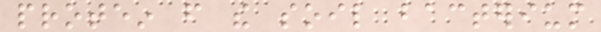protein from the soil bacterium
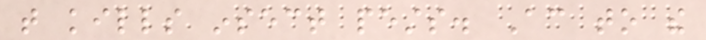that kills insect pests. According to the
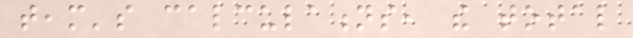team's calculations, the total
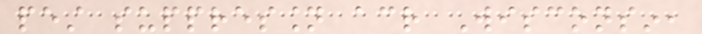pest suppression across Wisconsin,
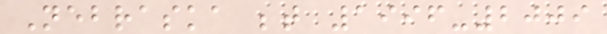Nebraska between 1996-2009
